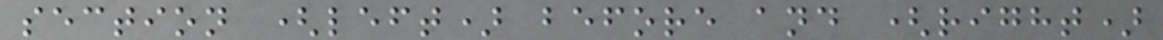section (left) before and (right)
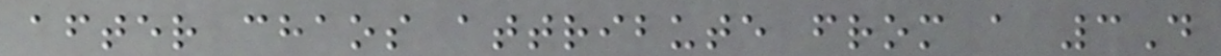after chaos attribute from a 3D
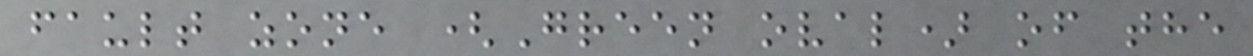fault zone (Green oval) of the
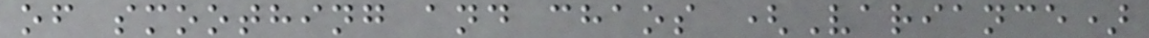of smoothing and chaos (Variance)
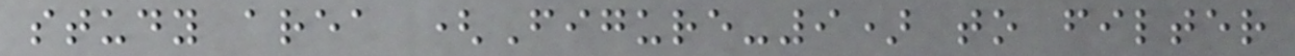study area (Figure-9) to filter
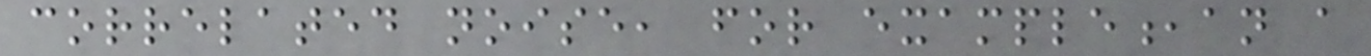correlated noise, for example,an a
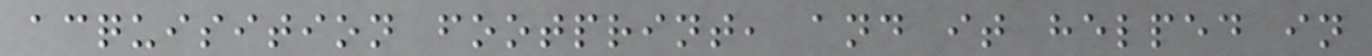acquisition footprint, and it helped in
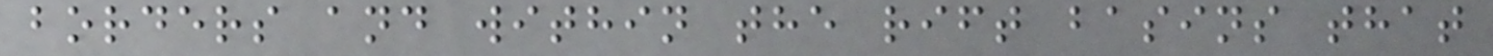borders and within the rift basins that
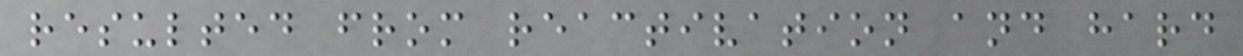resulted from reactivation and hard
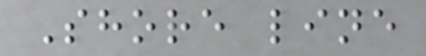Shore line
